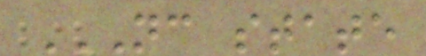NC STATE
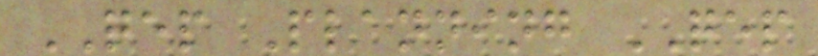QEP Planning QEP
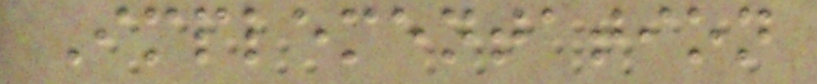Implementation
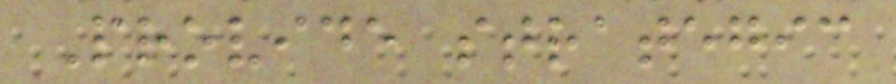Provide strategic
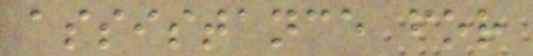assistance for
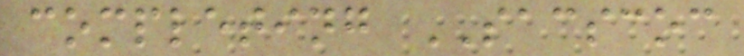completing SACSCOC
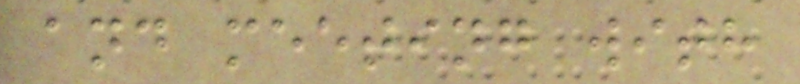and meeting with
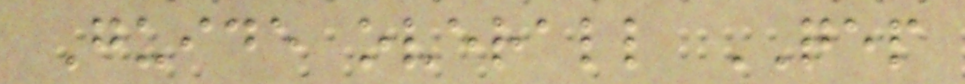Guide overall QEP
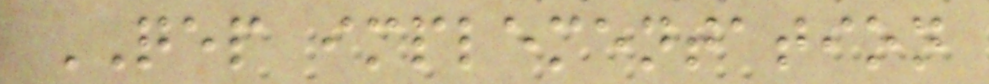QEP implementation
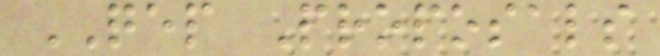QEP Proposals
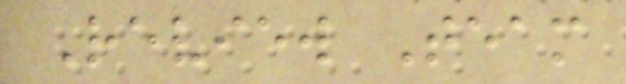Review Team
